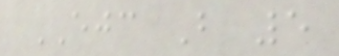EJC B 5
